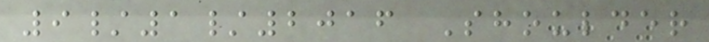9/1/2016 Shoulder
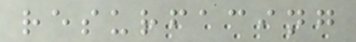resurfacing
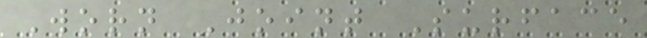Worn Joint Surface
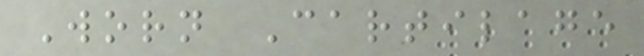Worn Cartilage
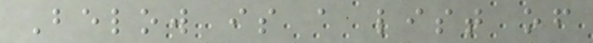Below is a list of
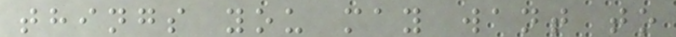things you may want to
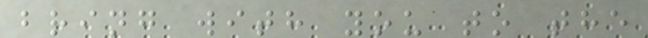bring with you to the
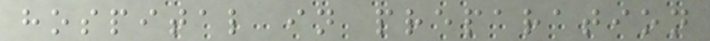hospital in preparation
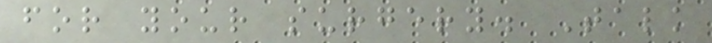for your surgery. Talk
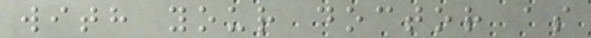with your doctor as
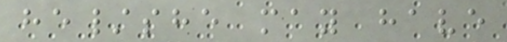he/she may have
